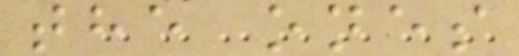the ones
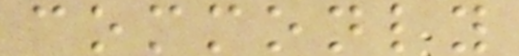commonly
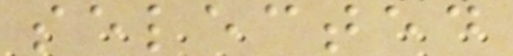selected
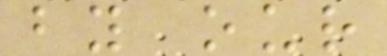by our
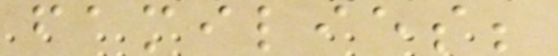families;
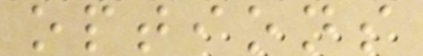options
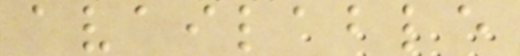available
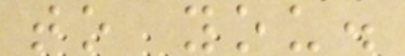to you.
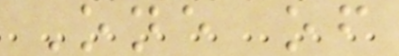One of
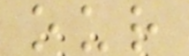our
